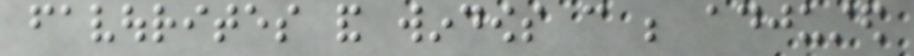favourites and windows can be adjusted
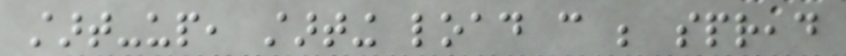start-up, starting load can be spread
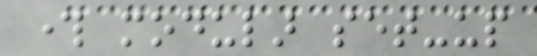through modular set-up
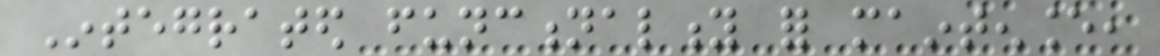Integrated functionality for maintenance,
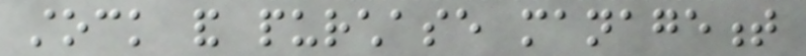stock and purchase management
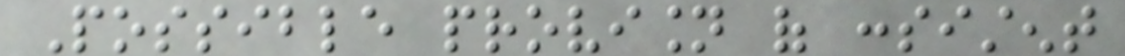Possible provision of consistent
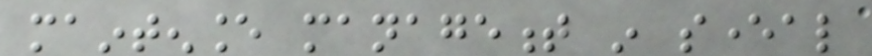maintenance management in several
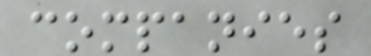companies
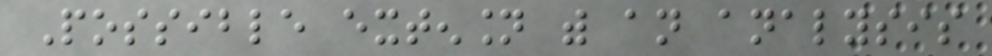Possible extension with an analysis
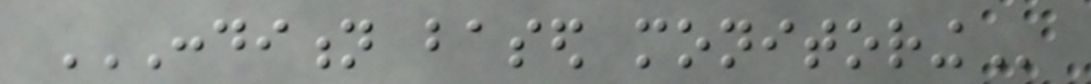CONDITION BASED MONITORING
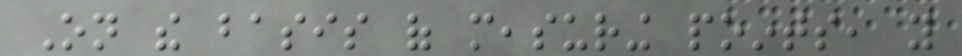On the basis of measuring points, you
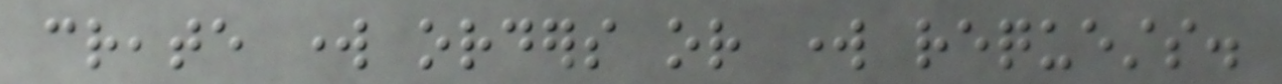create work orders or work requests.
